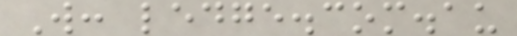W: ledge.com.au
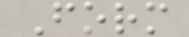Form
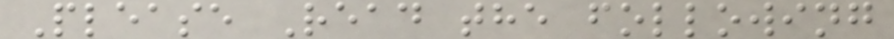Please Read the following
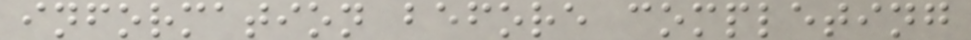information before completing
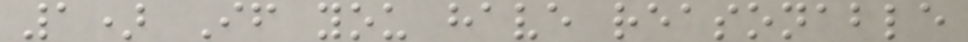1) If you have reasonable
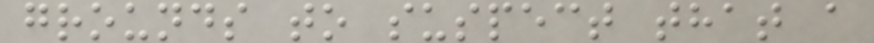grounds to suspect that a
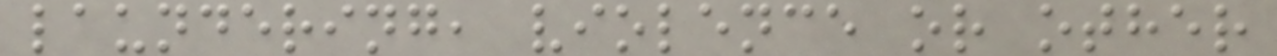laundering, violence or other
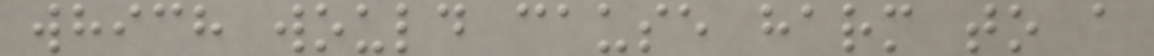which would cause harm to a
